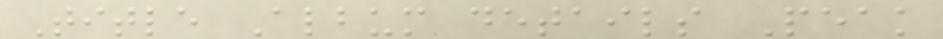Title Album details Peak
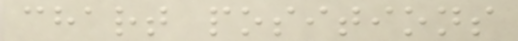chart positions
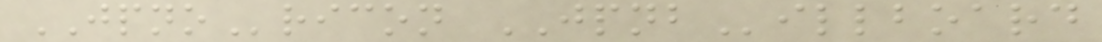JPNOricon JPNBillboard
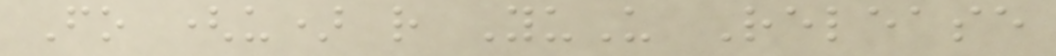Fo (u) r YuU Release
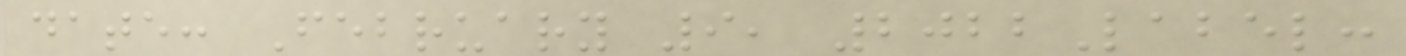date: February 9, 2022Label:
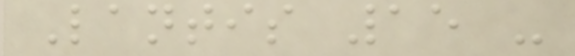Lantis 15 -
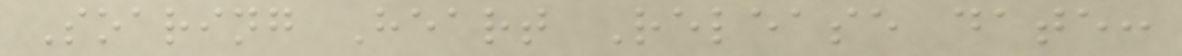Soaring Heart Release date:
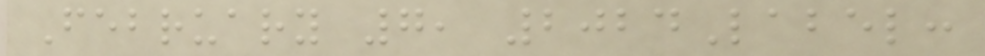February 7, 2024Label:
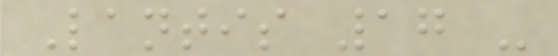Lantis 17 -
